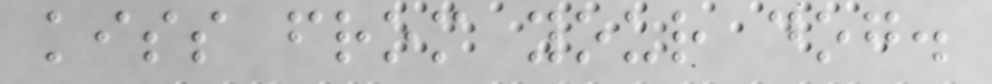kiss from your dog.
